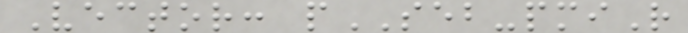Vector: pSEB-pmiR
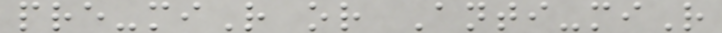pre-miR or Anti-miR
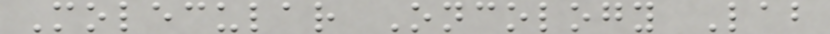Molecular Oncology Lab
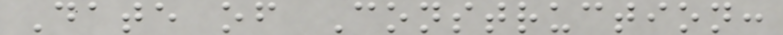Date of Construction:
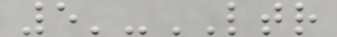5'-LTR
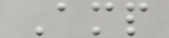Amp
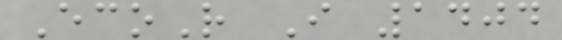EcoR I 1404
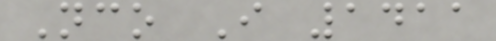Nco I 1411
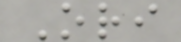Ori
